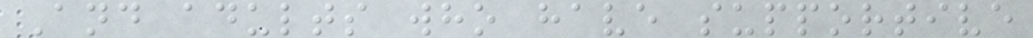And adults who have supportive
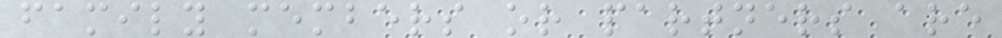family members or partners are
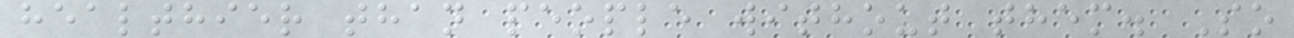healthier than people without them. So
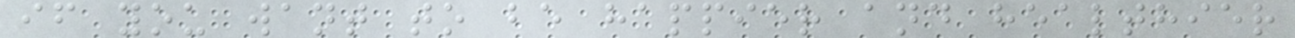if you want to be happier and healthier
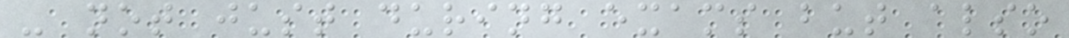- not just during exams but also
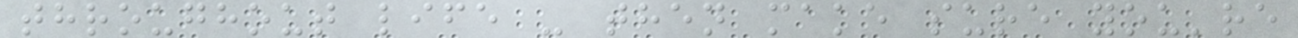throughout life - then make sure you're
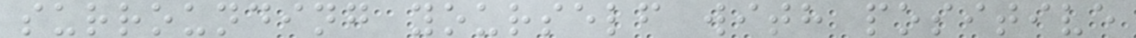surrounding yourself with positive
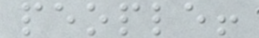people!
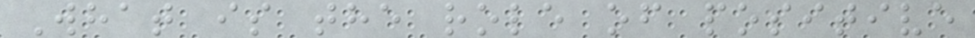What is the role of positive
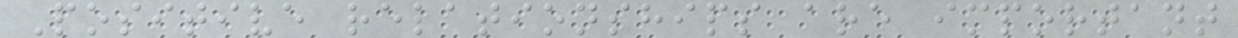Positive relationships are important
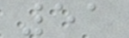51
